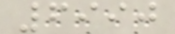6990
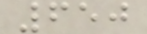650
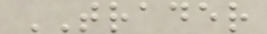TRADER
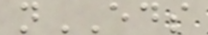nEDS
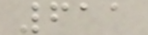611
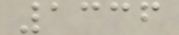1336
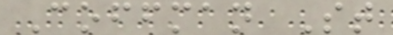Coffman St
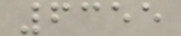6355
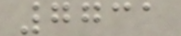7731
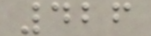426
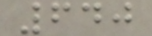640
